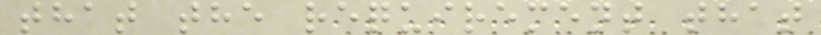that the requirement that
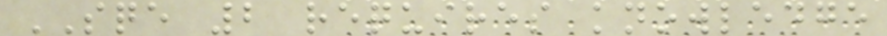SQE 2 requires knowledge
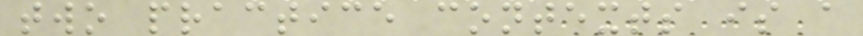two practice contexts is a
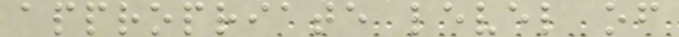appropriate level of
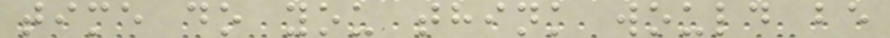time do you think would be
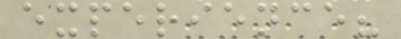experience?
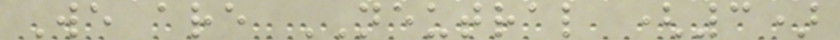We are NEUTRAL (3)
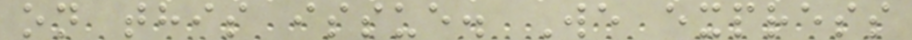on this issue. We express
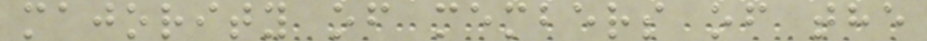majority of members of the
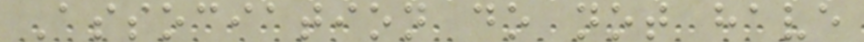Association do not have
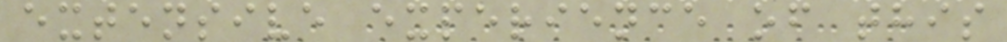extensive experience of this
